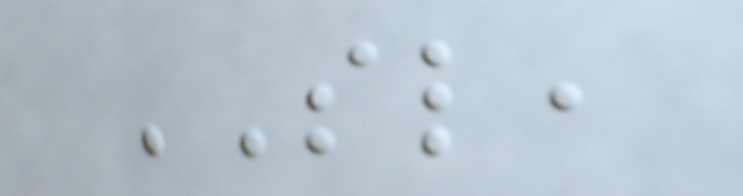SL,
